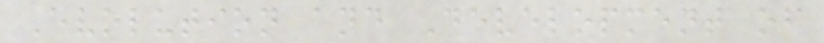Evolution and Development of
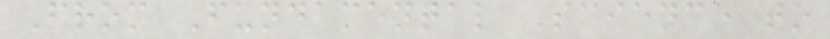From Fundamental Science to
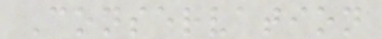Conservation
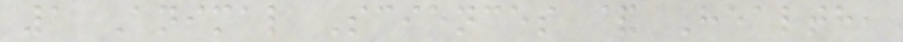1 Animal Sciences & Health,
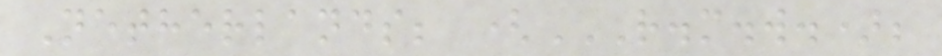Netherlands; (R.M.W.);
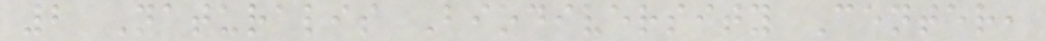2 Naturalis Biodiversity Center,
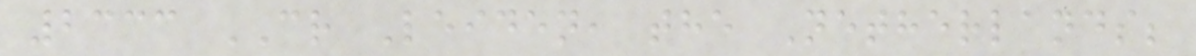2333 CR Leiden, the Netherlands;
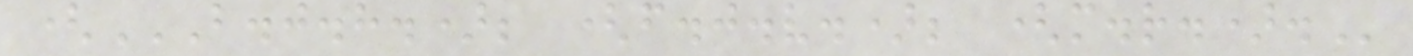(B.J.H.); (F.J.V.); (M.R.).
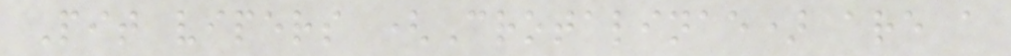Pit vipers (Crotalinae) are a
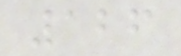126
